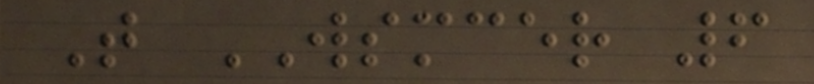T WSMCER 6
